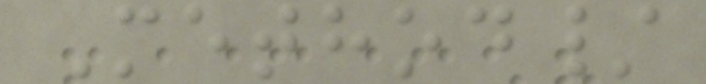Method/
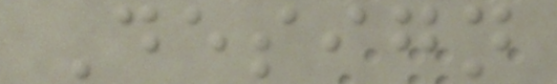Design
